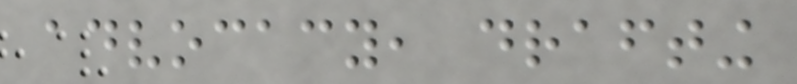advocacy, drafting
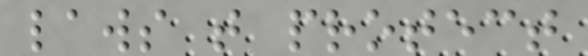laws that protect
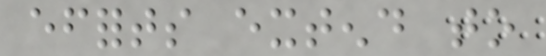efforts extend to
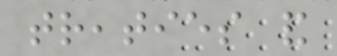treaties and
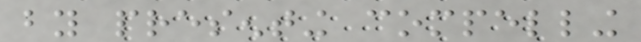by presenting compelling
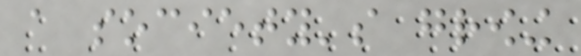a society's growing
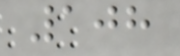108
